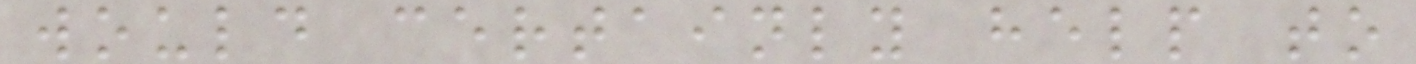would certainly help to
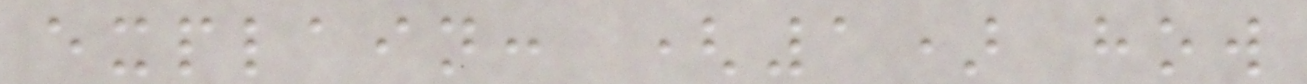explain: (1) how
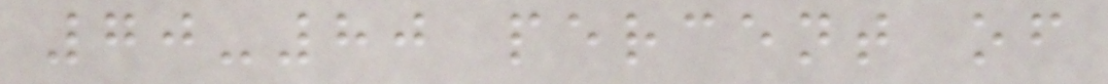70-80 percent of
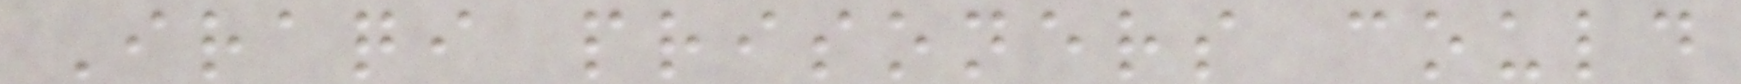Iraqi prisoners could
